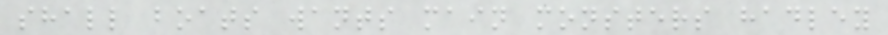shall boats wants main monsters hadley
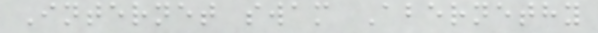Internet swam Abernethy
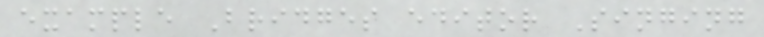example Bridges editor Singing
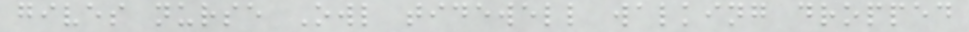gives nurse Owl tidewell walking dropped
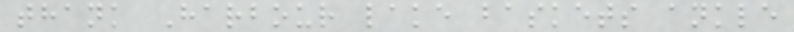thank Harbour lake baskets ankle
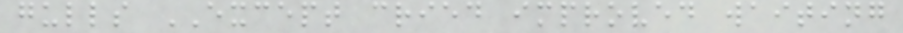gulls EXCEPT cried improved waiting
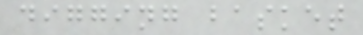digging basket
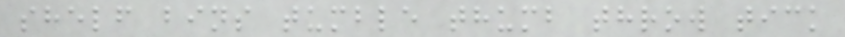shelf bins tumble thumb throw tick
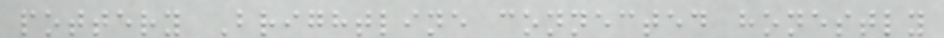pottery Brightline connected honestly
